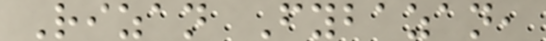Rizan Fybazan,
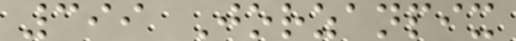399 Jorzanpix
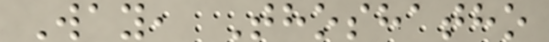Way, Thoshatho
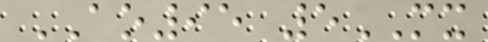AO95 5MX
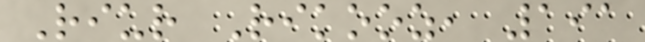Riur Rikooz, 191
